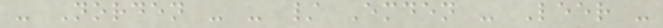- Norden - - / Emden - Leer -
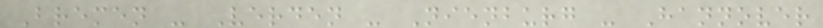Bremen - Verden - Nienburg - Hannover
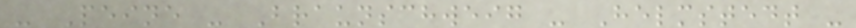- Peine - Braunschweig - Helmstedt -
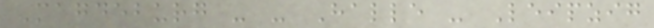Magdeburg - - Halle - Leipzig
